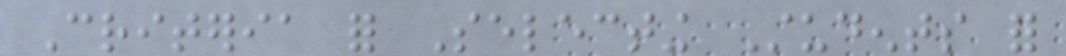Criteria for Selecting Students for
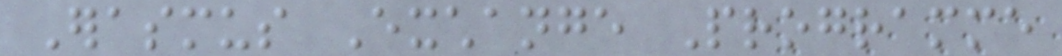Erasmus Exchange Programme
